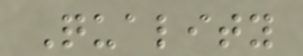Quality
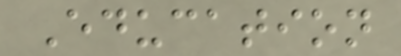Education
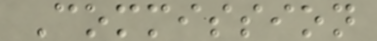Commission
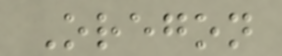Oregon
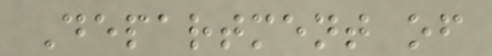Department of
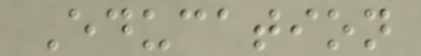Education
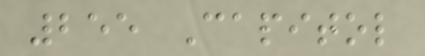255 Capitol
